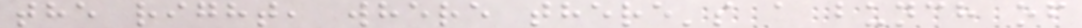the right, where there's a bunch of
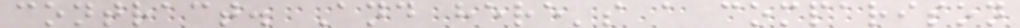contract. And here's a comparison
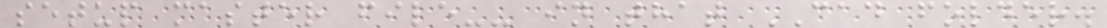setup master file-- in that CAD folder.
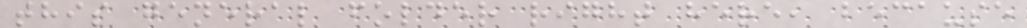this general folder right here, because
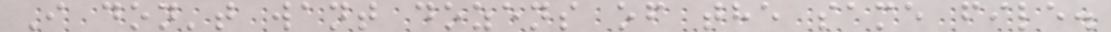I don't want dozens of the same file.
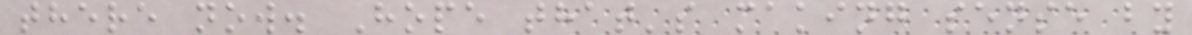there now. Hope that's making sense by
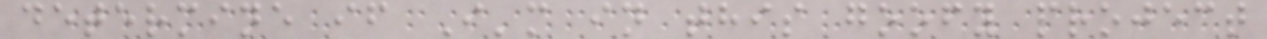determine if I'm in this goofy project
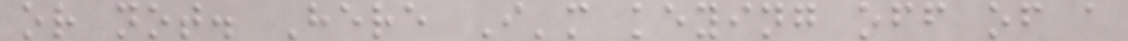or not. Here I'm keying off of a
